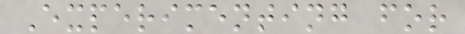Experimenting for
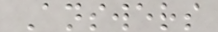Answers
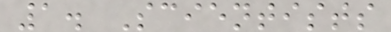1. Scientists
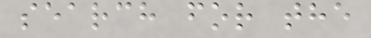search for the
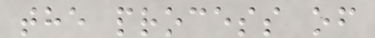the process of
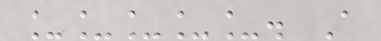_____. A
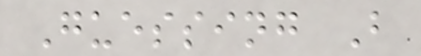Guessing B
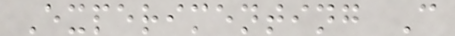Experimenting C
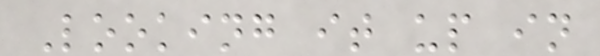Looking it up in
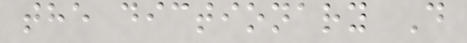the dictionary D
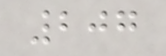207
